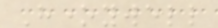Honeywell
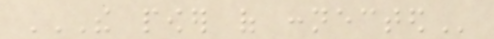THE POWER OF CONNECTED
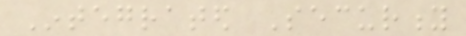Integrated Security
